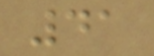41
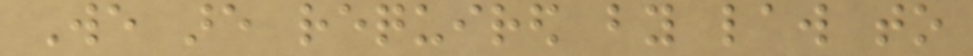We are required by law to
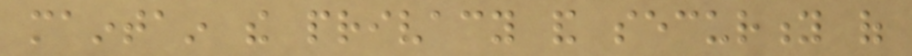maintain the privacy and security of
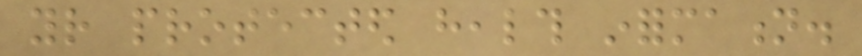your protected health information.
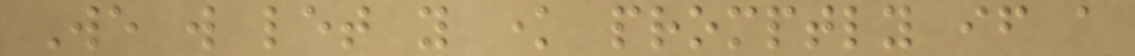We will let you know promptly if a
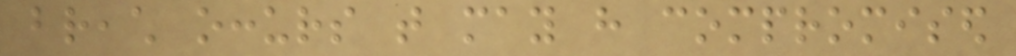breach occurs that may have compromised
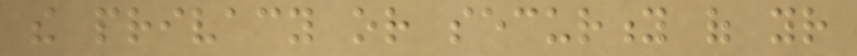the privacy or security of your
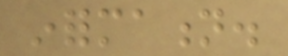information.
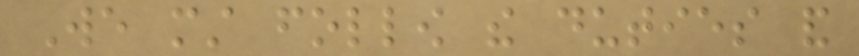We must follow the duties and
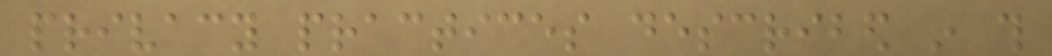privacy practices described in this
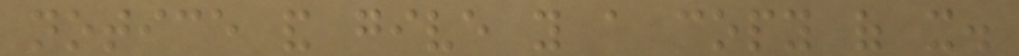notice and give you a copy of it.
